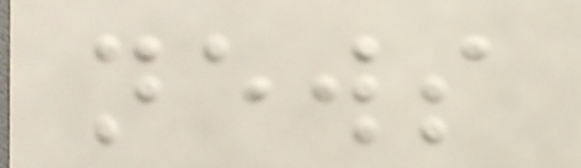news
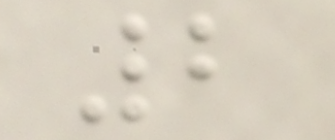2
